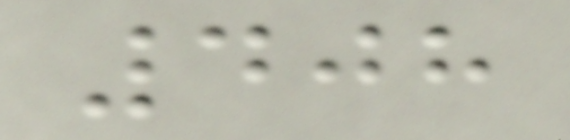408
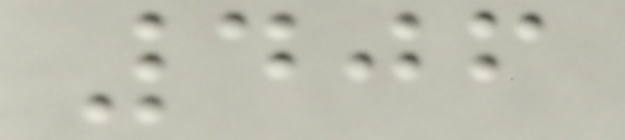406
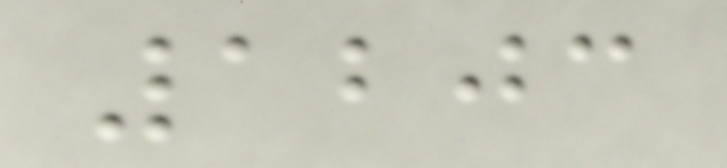1203
